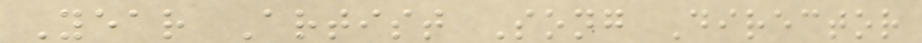Year Artist Song Director
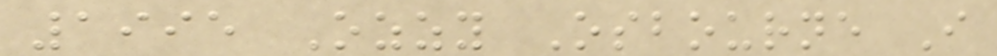1995 Ozzy Osbourne I
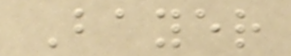Bayer
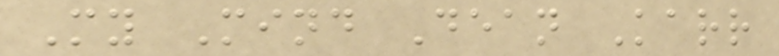My Mind Dean Karr
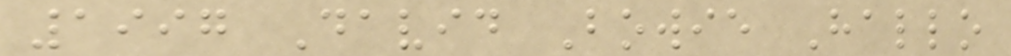1997 David Bowie Hallo
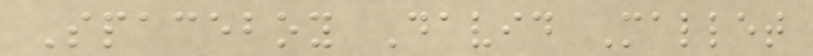Spaceboy David Mallet
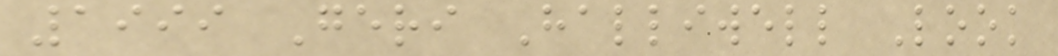1999 Geri Halliwell Look
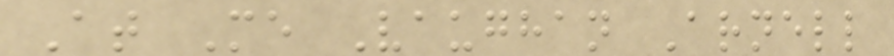At Me Vaughan Arnell
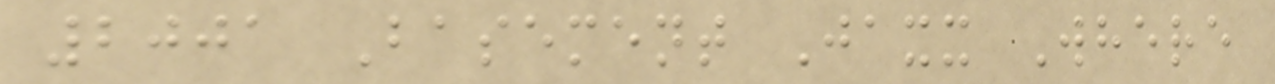2001 Basement Jaxx Where
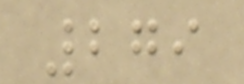279
